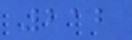212
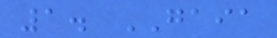1. GAIA
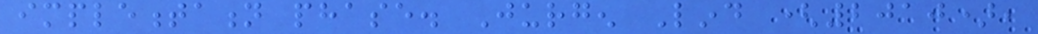implementation phase. Jurgen Lind (2010),
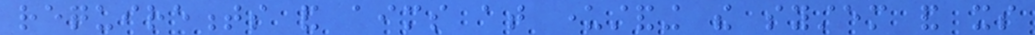requirements and aims at understanding the system and its
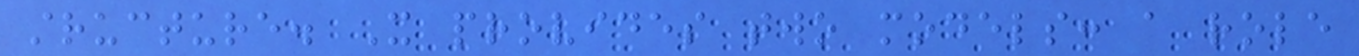structure. It provides two models: a role
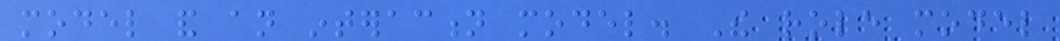model and an interaction model. The role model
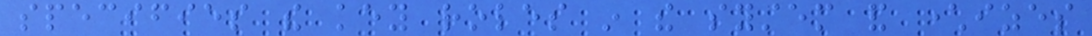specifies the key roles in the system and characterizes
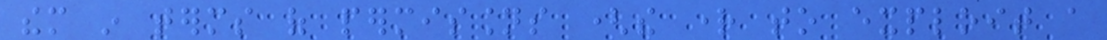them in terms of permissions (the right to exploit a
